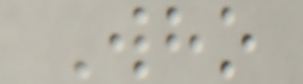Who
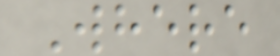Where
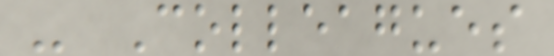- Colleagues
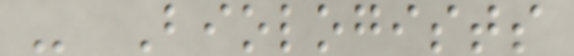- Biologists
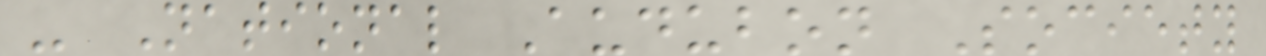- National Audubon Society
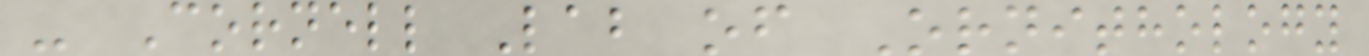- Cornell Lab of Ornithology
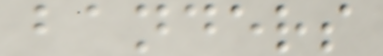banders
